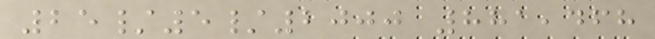25/5/2000 881,468
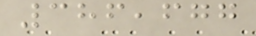386,677
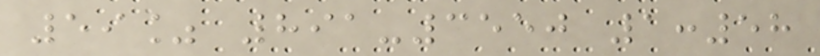59% 891-3550 1:58
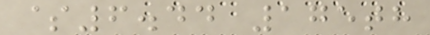$6.44 175th
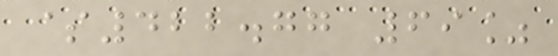$422.77 69%
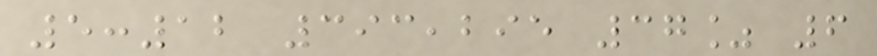5:12 393,295 37% 6
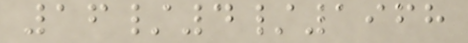16/4/1968
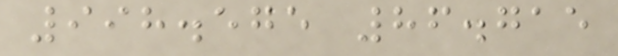998.575 86.715
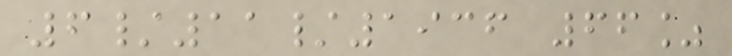6/11/1936 66%
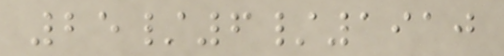25/6/1910
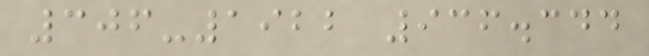306-1922 936.344
